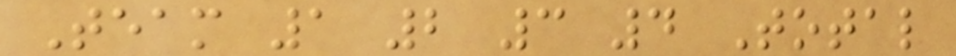Team 1 2 3 4 Total
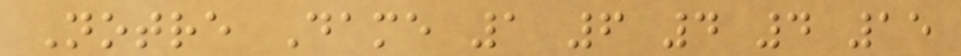Notre Dame 1 6 4 4 15
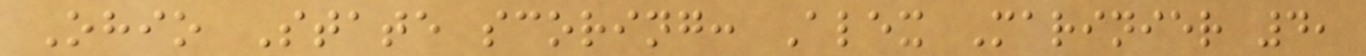Ohio State scoring: Alex Marinier 4,
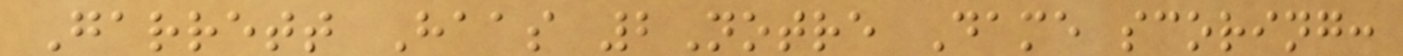Garrett Haas 2Notre Dame scoring:
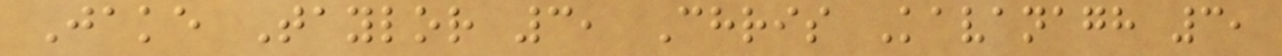Jake Taylor 3, Chris Kavanagh 3,
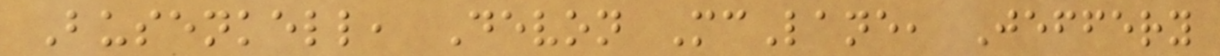Busenkell, Devon McLane, Jeffery
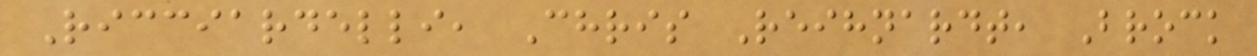Ricciardelli, Chris Reihnardt, Brock
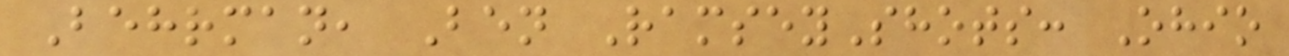Behrman, Ben RamseyShots: Ohio
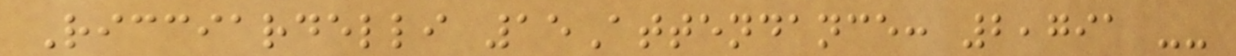Ricciardelli 15Attendance: 2,791 --
